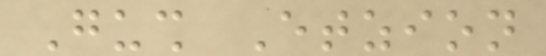Gush Etzion
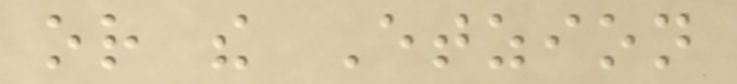or the Etzion
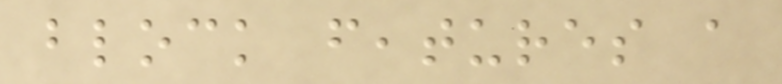block features a
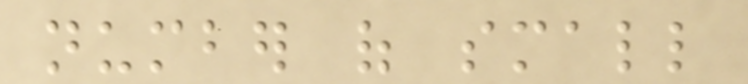number of small
